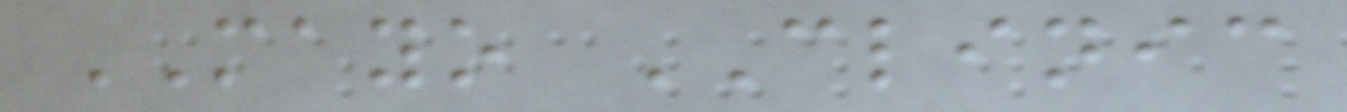MAYO CLINIC
